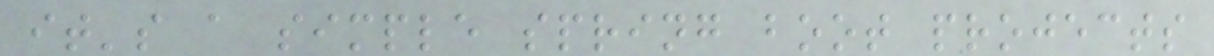it's a simple spring boot projects
